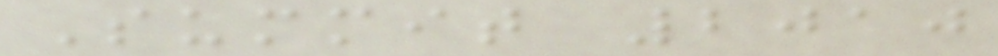Summit 2010
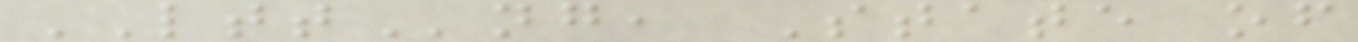LTTng, State of
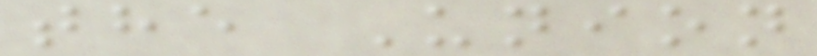the Union
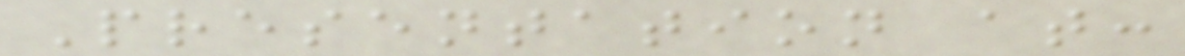Presentation at:
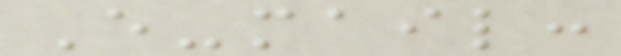E-mail:
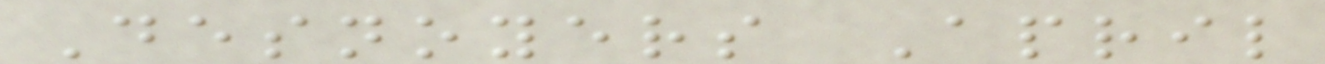Desnoyers April
